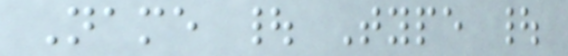Name | Type |
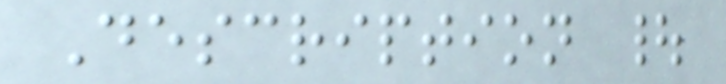Description |
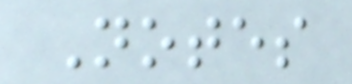Notes
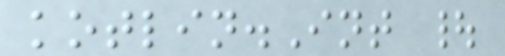kotlin.Int |
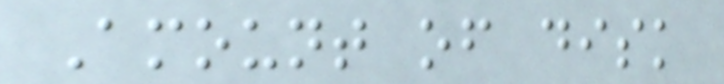Amount of disk
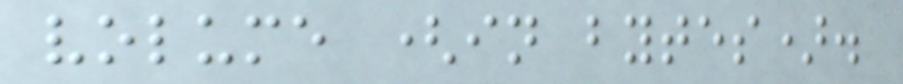volume (in bytes).
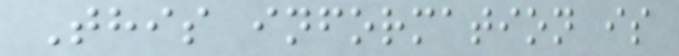This information is
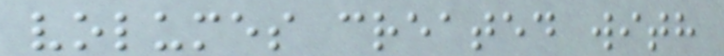volumes created with
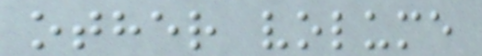other volume
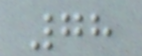78
